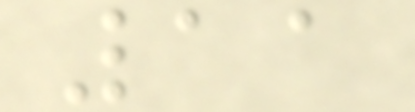11
